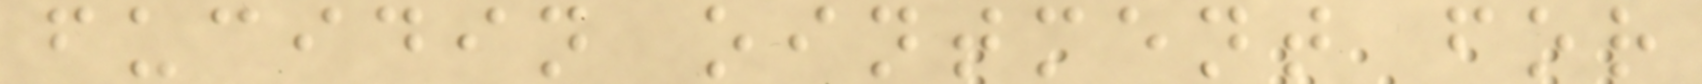fucidin ointment for
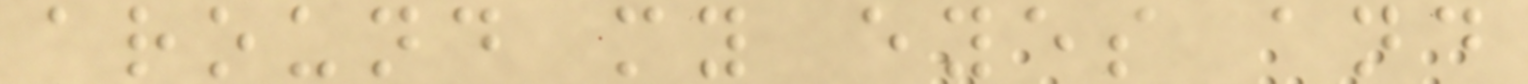around my eyes and
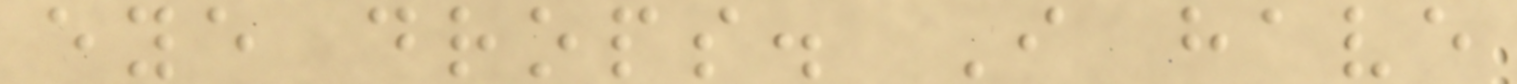eye drops. I have
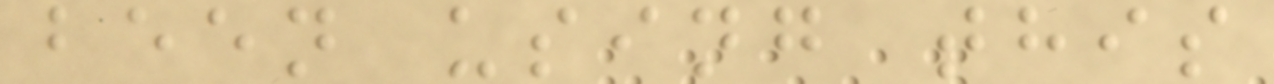been using this
